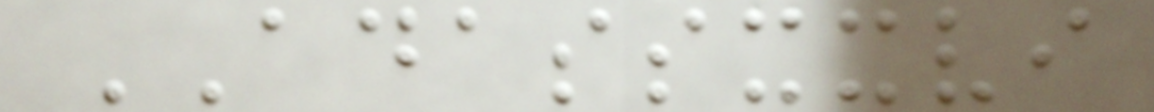ADASSXXVI
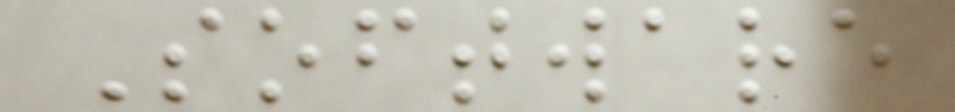Software
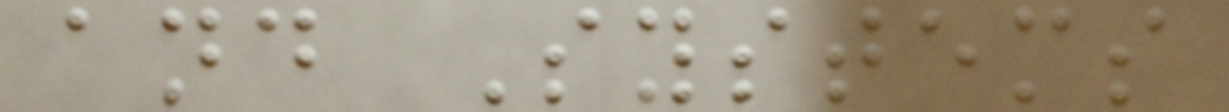and Systems
